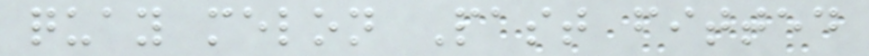quay melon Past fitted
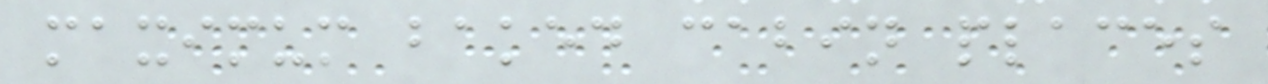maximum baked cabin places
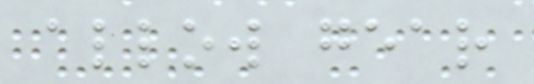allow gear
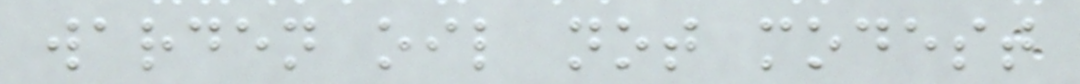warden oil not modest
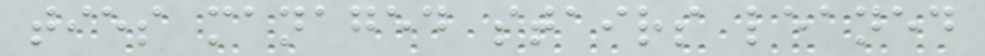ties managed stairs leaned
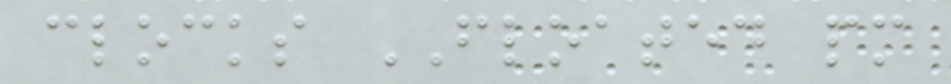clocks FLOATED pm
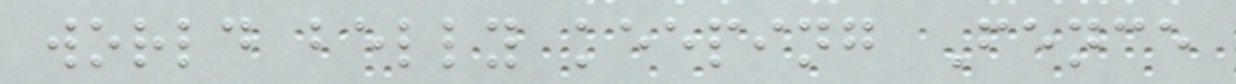world belly keeping Fence
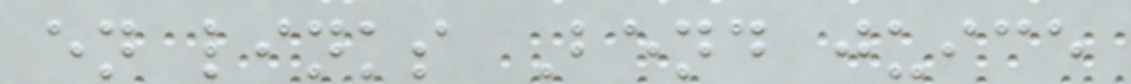en links Bend juice
